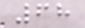68
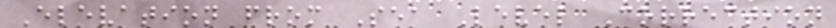Elevation from Sea Level Correction
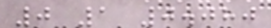0 1 0.080
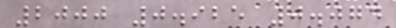2000 0.925 0.074
